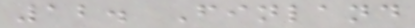12. Finland
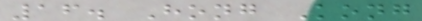16. Hong Kong
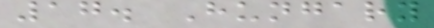17. Hungary
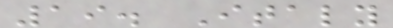19. Italy
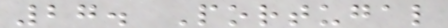27. Portugal
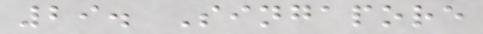29. Singapore
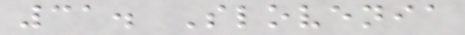31. Slovenia
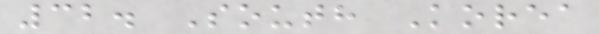32. South Korea
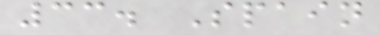33. Spain
